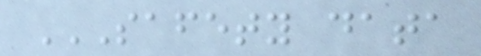SAFETY DATA
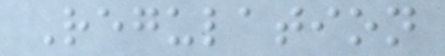Regulation
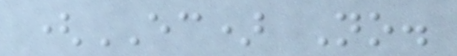(EC) No.
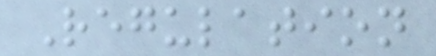Regulation
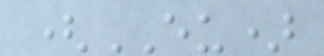(EU)
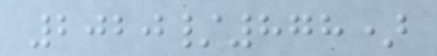2020/878)
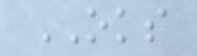OKS
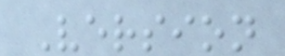Version
